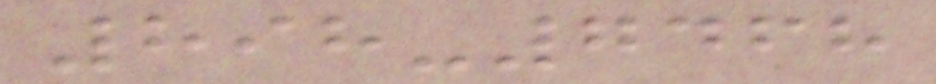898-7468
